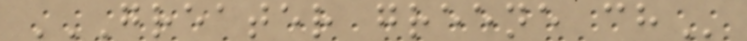GREATER GREENE CH
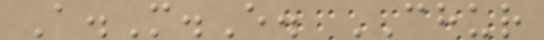A.M.E. CHUR
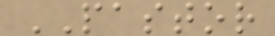PASTOR
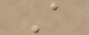A
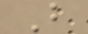B
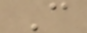C
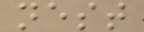nest
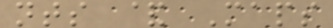nts & Maps
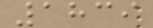1839
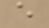e
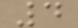4
